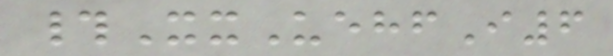#XxUehfI6
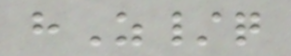hZ/q
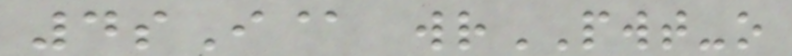4sI@ wrPWT-o
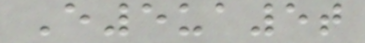E5ua5t
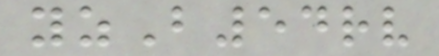yzB54rv
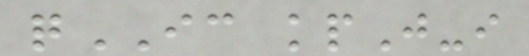qIC kpJ-i
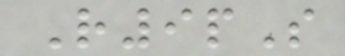R9pS
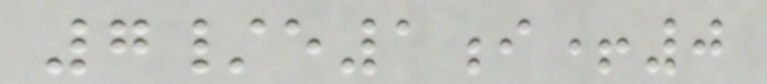7/e1i+0
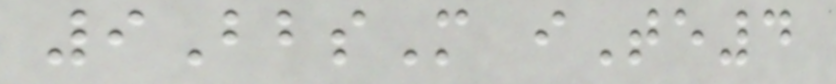9BbsM iTe4
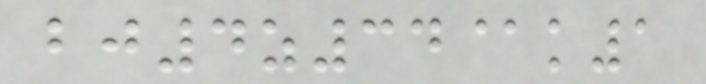bj4z34@k1
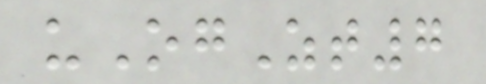uOgZt7
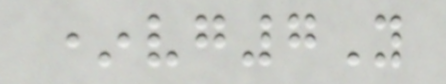*vg7Y
